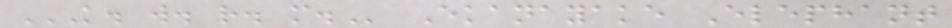K. W. R. M. Ekanayake Elephant
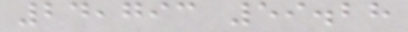24,793 59.28
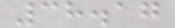38.17
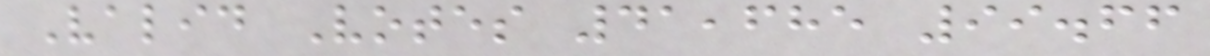Valid Votes 41,685 99.66
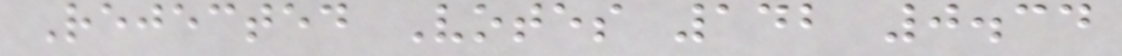Rejected Votes 142 0.34
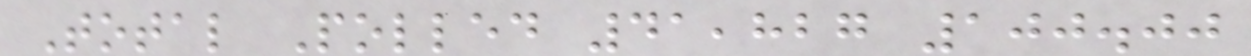Total Polled 41,827 100.00
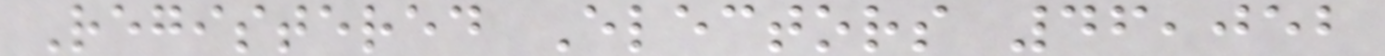Registered Electors 46,052
